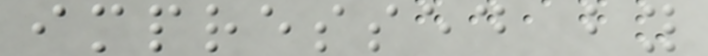impressed by
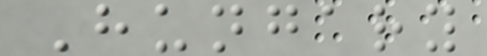Hungary
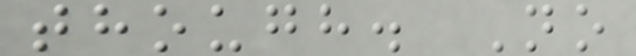though. No
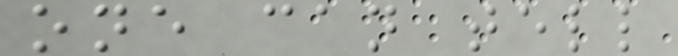one can tell
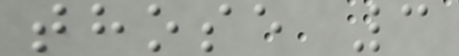those 3
